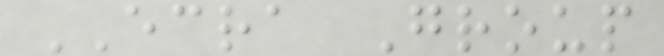ECRA Group
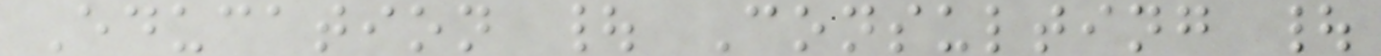Education | Consulting |
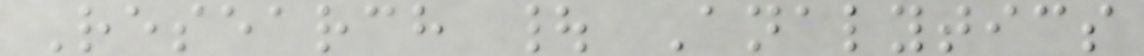Research | Analytics
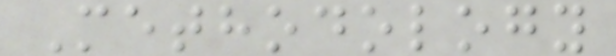Methodology
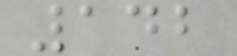142
